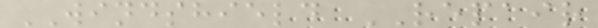WINDSHIELD REPAIR
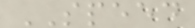SPEED
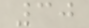30
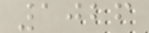1026
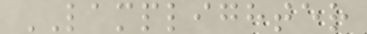LAMPLIGHTER
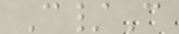C/C
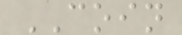COIN
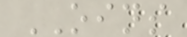OINS
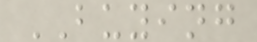BUYING
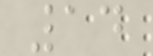14
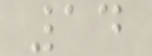14
